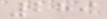289
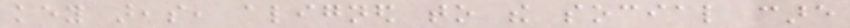key areas, aligned to the social care
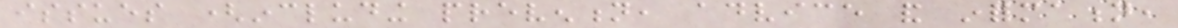issues (including prevention, advice and information,
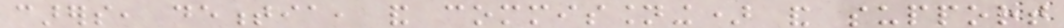carers, dementia, and commissioning) and support
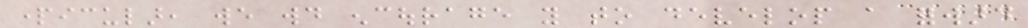particular, we would encourage you to develop a forward
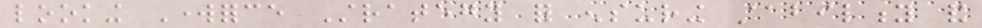looking Workforce Strategy for ensuring stability and
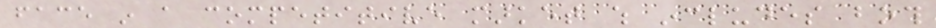face in a competitive market which includes both
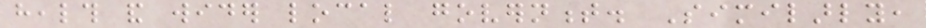health and wider local government. Similarly,
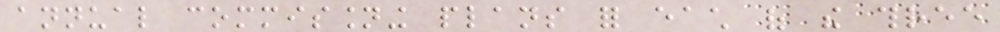annual commissioning plans for each of the three
